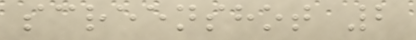screenshot 2
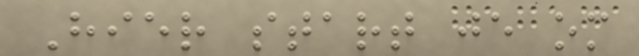Hier start je om
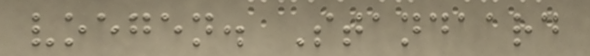voegen. Standaard
